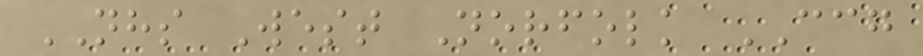NHS West Norfolk CCG
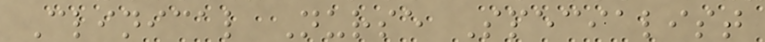Clinical Nurse Specialist
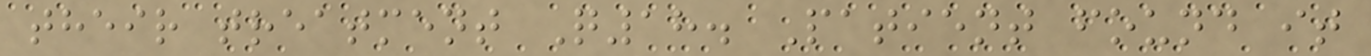their treatment Q18. Patient found it
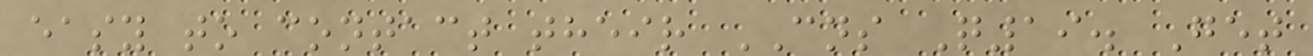easy to contact their CNS Q19. Get
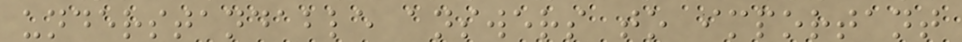understandable answers to important
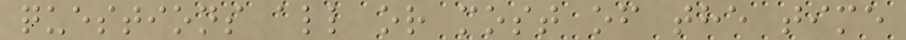questions all or most of the time
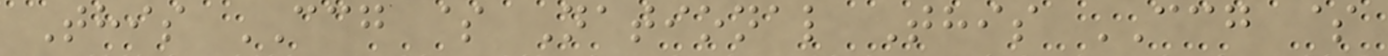This CCG $ National This CCG $
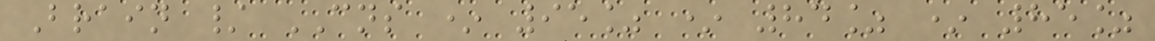Brain / CNS * 95% * 84% * 85%
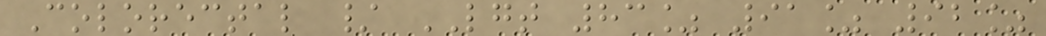Colorectal / LGT 83% 91% 92%
